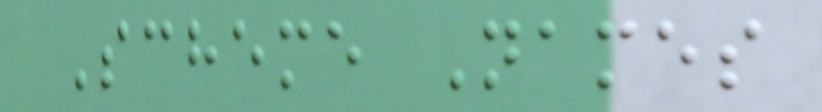Scheme Names
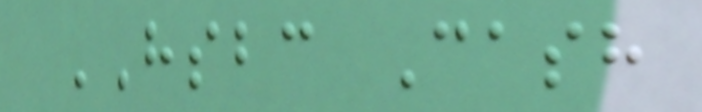HSBC Cash
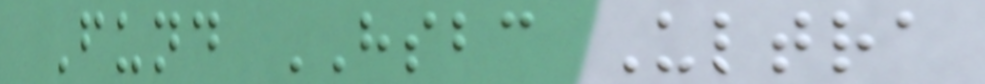Fund HSBC Ultra
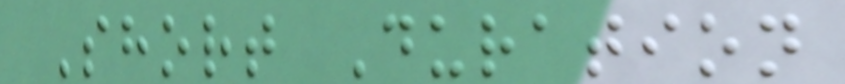Short Duration
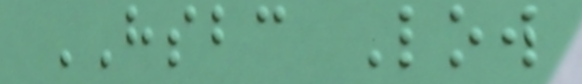HSBC Low
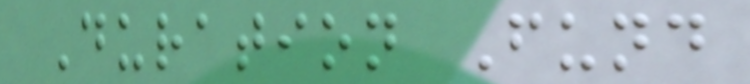Duration Fund
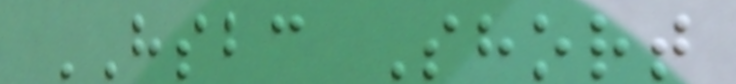HSBC Short
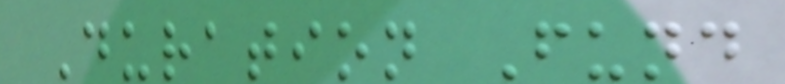Duration Fund
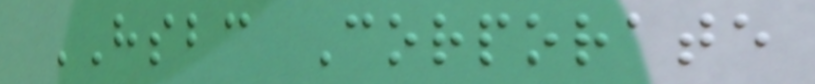HSBC Corporate
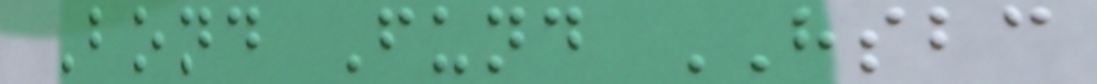Bond Fund HSBC
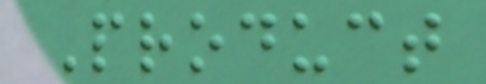Product
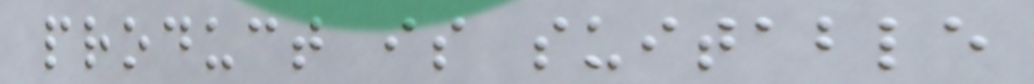product is suitable
